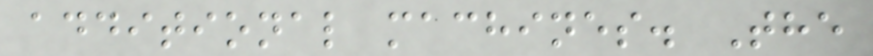additional machines. The
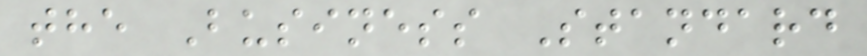the Business Standard
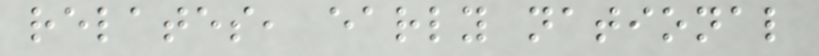relates, early national
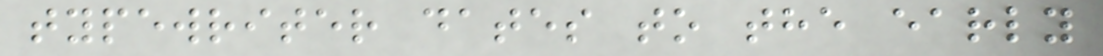typewriter dates to the early
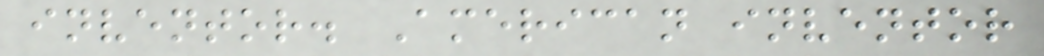inventor. American inventor
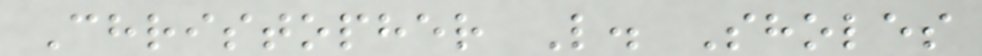Christopher L. Sholes
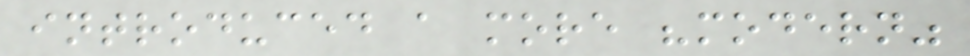introduced a more "modern"
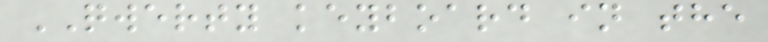QWERTY keyboard in the
